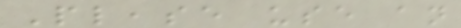Please use an
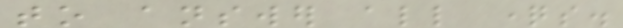to answer all questions.
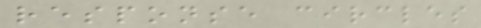response circles
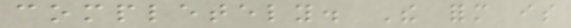completely. The form is
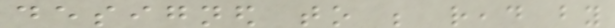designed to be read by
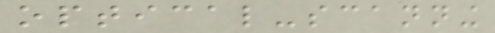optical-scanning
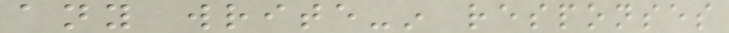any write-in responses
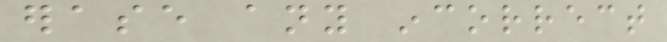erase any incorrect
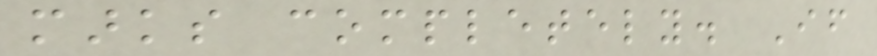marks completely. If
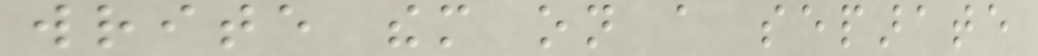write them on a separate
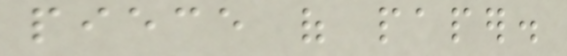piece of paper.
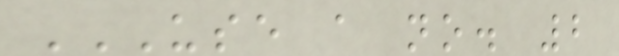USE A NO. 2
